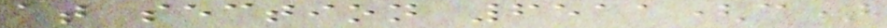at section 6511(c)
